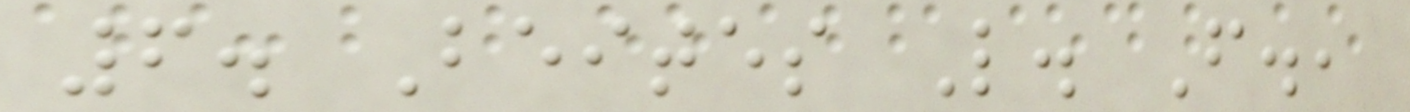6. Beites L. F.,
